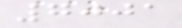7001
